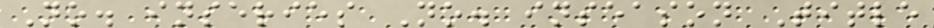No. inseries No. inseason Title
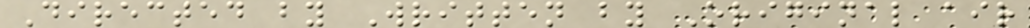Directed by Written by Original air
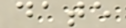date
